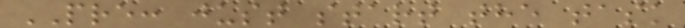PRE: just start the task
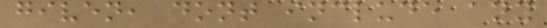given, dont include any
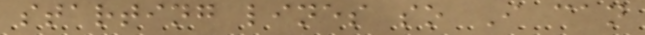starting lines so I can
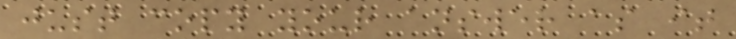just copy your answer as it
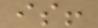is!
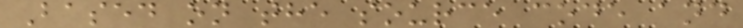Based on the source code and
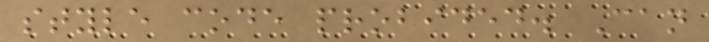style code probided. Can
